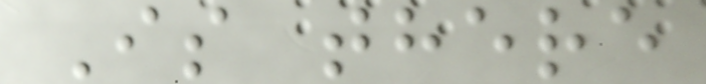Is there
